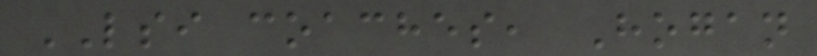LSI coaches, Hogan
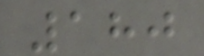180
